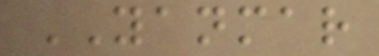YANMAR
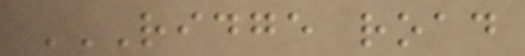RIDGE ROAD
